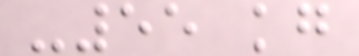-55 kg
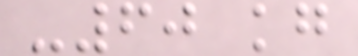-60 kg
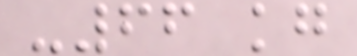-66 kg
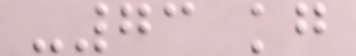-73 kg
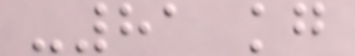-81 kg
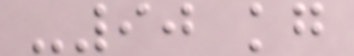-90 kg
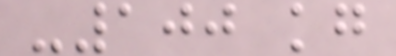-100 kg
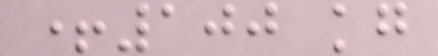+100 kg
